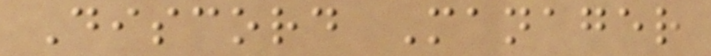Discord Manager
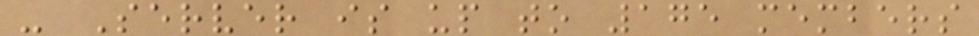- Server is up to 175 members
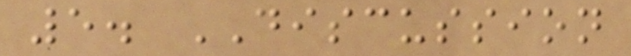5. DISCUSSION
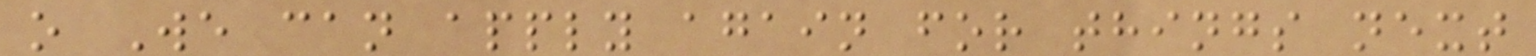o We can apply again for things next
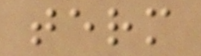term
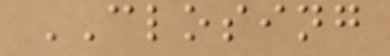CLOSING
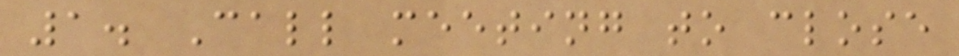1. Call meeting to close
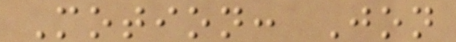Motion: Jon
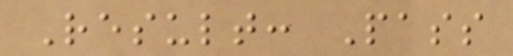Result: Pass
